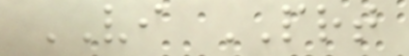VI PRT
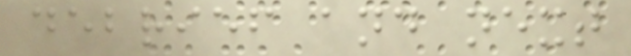debrief and next
